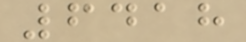6418
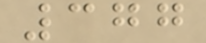377
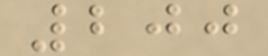200
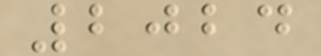2024
